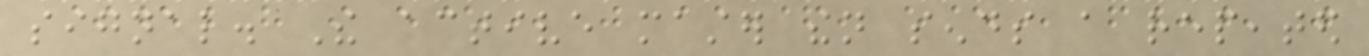signal. The active master then sends a repeated
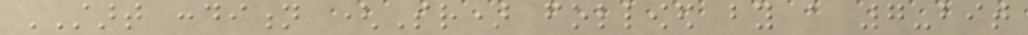START condition (Sr) followed by a 7-bit
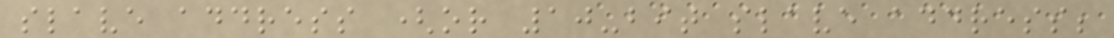slave address (or 10-bit slave address;
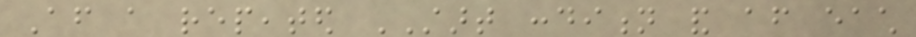After a repeated START condition and after each
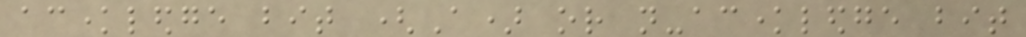acknowledge bit (A) or not-acknowledge bit
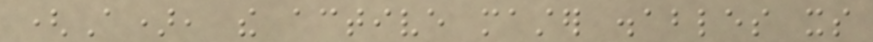(A), the active master disables its
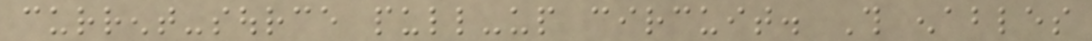current-source pull-up circuit. This enables
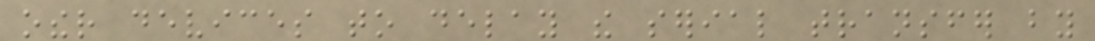other devices to delay the serial transfer by
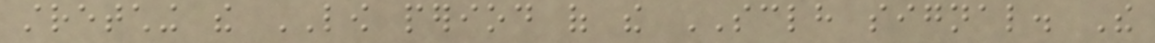stretching the LOW period of the SCLH signal. The
